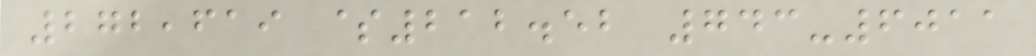272,619 $212.52 743-6011
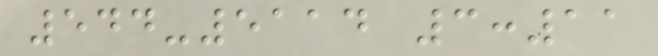544-5114 3:11
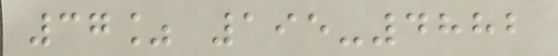37% 195-4882
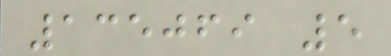135069 5
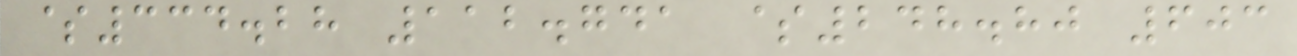$334.28 112.741 $248.80 603
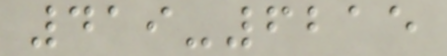419-6215
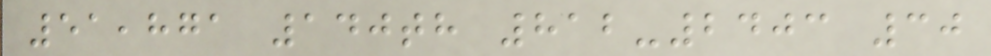51,871 140th 812-2403 30
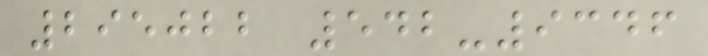295022 542-9346
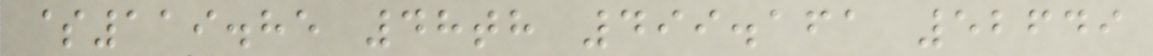$119.85 48th 499.161 52649
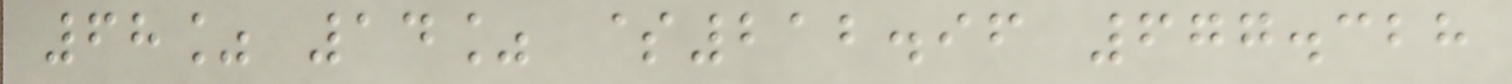68% 14% $212.96 677.328
